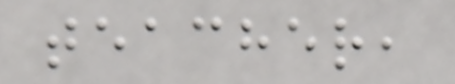teacher,
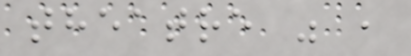theatre " ,
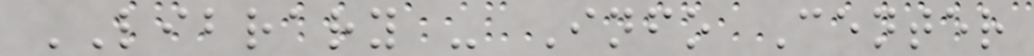LIBRARY - Info Center
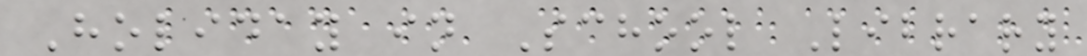Holiday in School Library
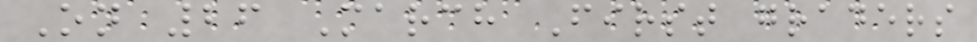On 26 March First graders
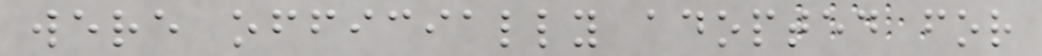were officially adopted for
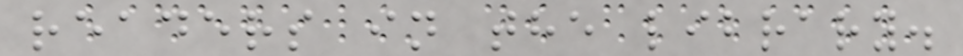readers in the library.
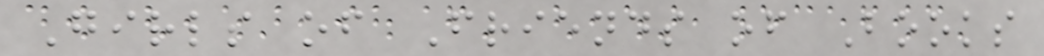Girls of Friends of Books
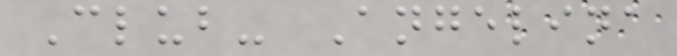Club- Angelina
